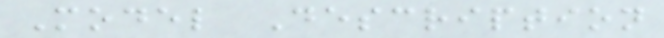Model Description
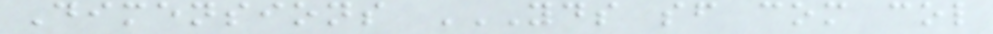Dimensions YDS SF COM COL
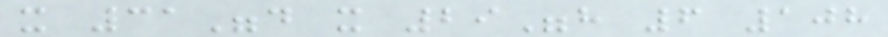x 31"d x 29"h 6 108
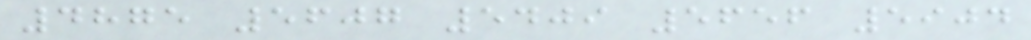4875 5607 5409 5656 5904
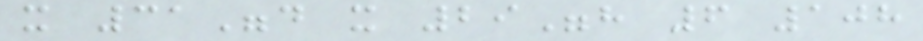x 31"d x 29"h 6 108
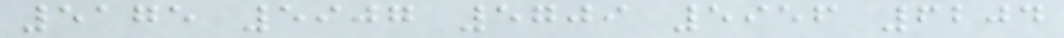5175 5907 5709 5956 6204
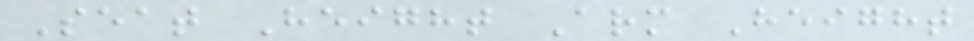Seat Height Arm Height
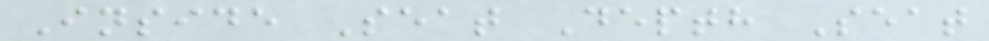Inside Seat Depth Seat
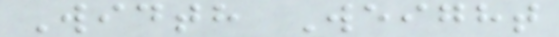Width Weight
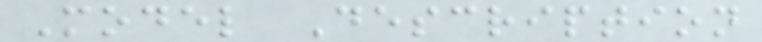Model Description
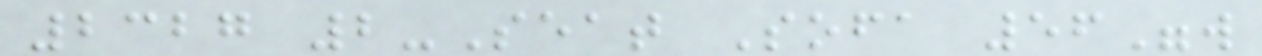2327 2-Seat Sofa 56"w
